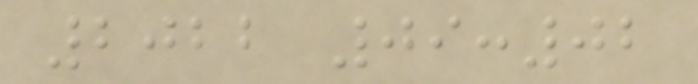2022 09:02
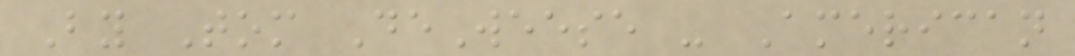By Tom DeWeese - American
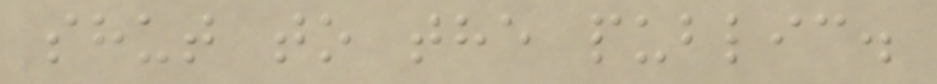shut to the public.
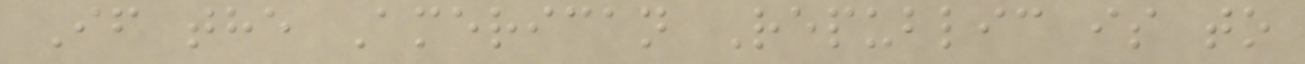If the American Republic is to
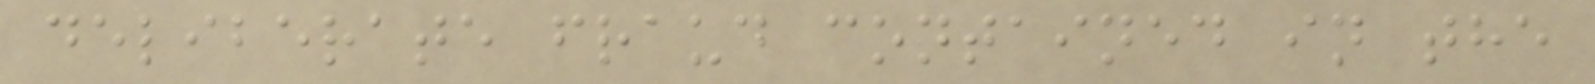deliberate fraud contained in the
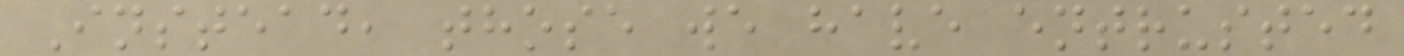Instead, those we have entrusted
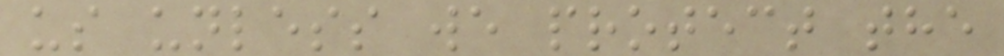us unless we protect the
